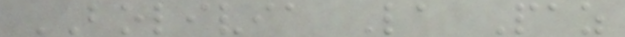BOLIVIA La Paz
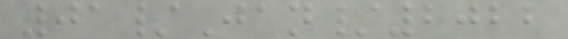01/Jan/2022
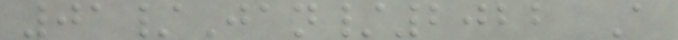01/Jan/2022 A
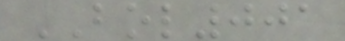BOL001
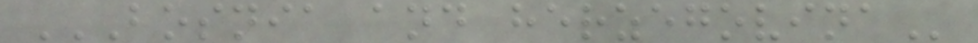BOSNIA AND HERZEGOVINA
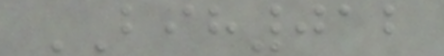BIH012
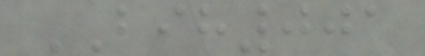BIH001
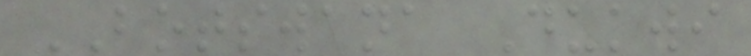BOTSWANA Dukwi
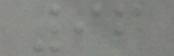96
